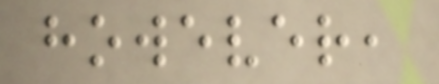however,
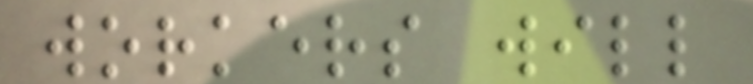workers will
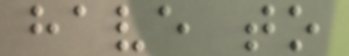have to
